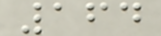164
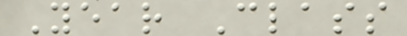Year Class
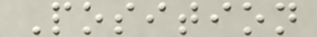Position
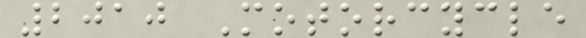2010 Motorcycle
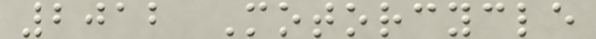2012 Motorcycle
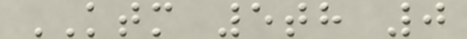KTM 5th 0
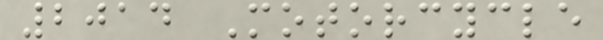2014 Motorcycle
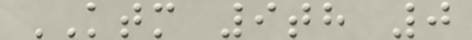KTM 9th 0
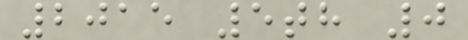2015 5th 0
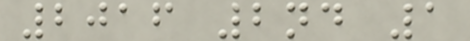2016 2nd 1
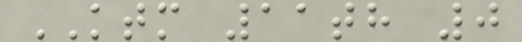KTM 11th 0
